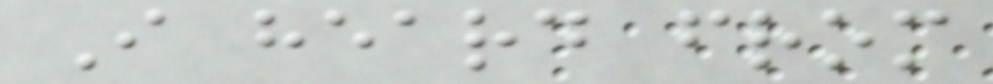I heard from
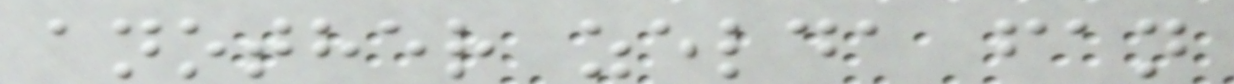another zelda fan
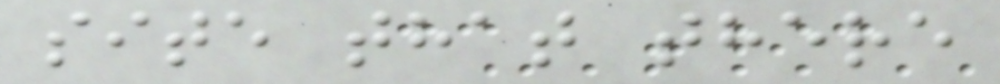site that there
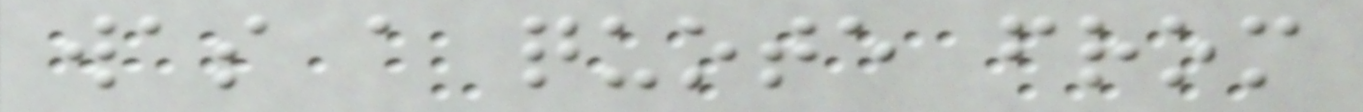was a quote from
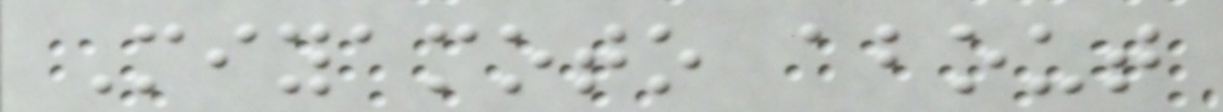Miyamoto about
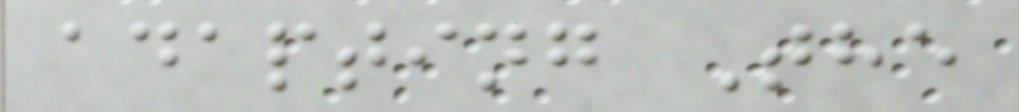adapting The
